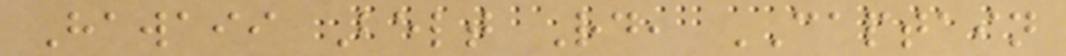Hawaii Belt Rd, CAPTAIN
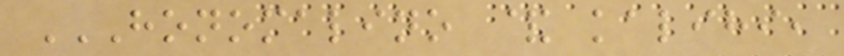HONOMALINO & KALIHI,
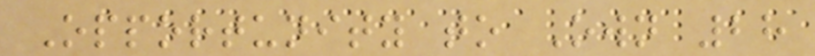Opportunity to Own 28
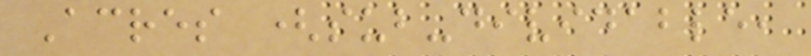Acres (sub-dividable,
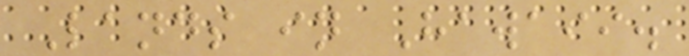Lands in Hawaii.
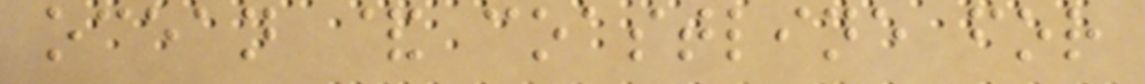ocean & coastline for
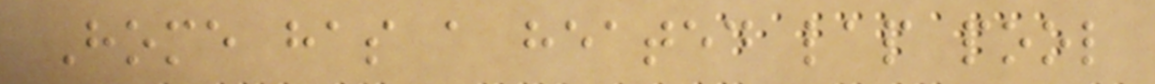Home has a heated lap pool
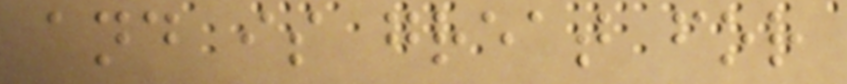and is great for
